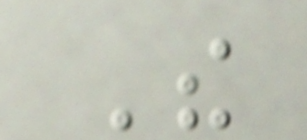The
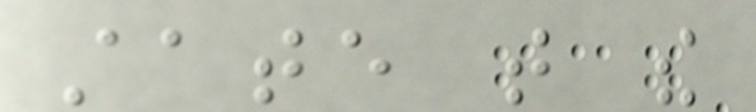state that the
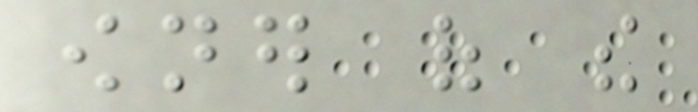owner of the
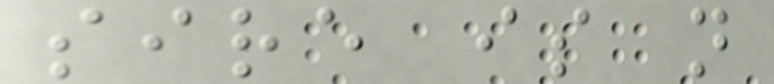sire is not
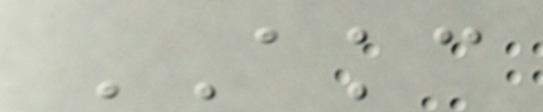AKC
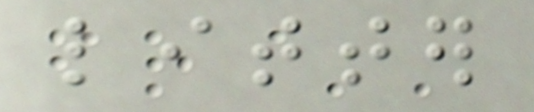litter
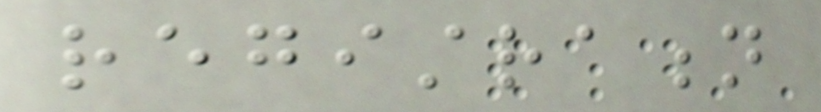registration
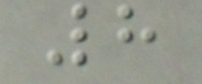8
